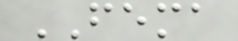FEMA
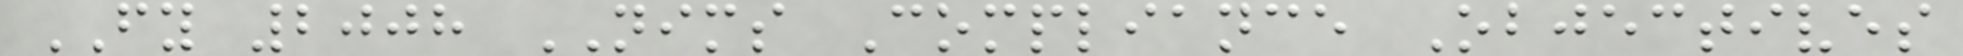FY 2008 NIMS Compliance Objectives
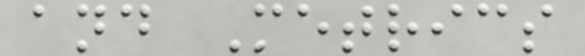and Metrics
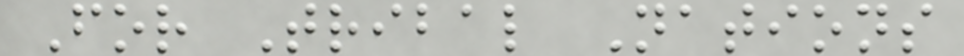For Tribal Nations
